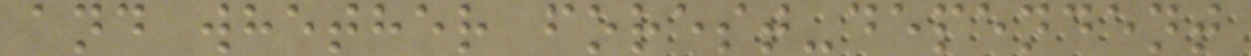and whether forest-dependent
